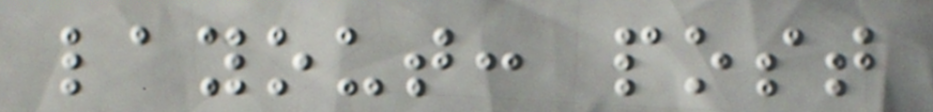layout: post
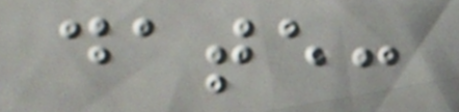date:
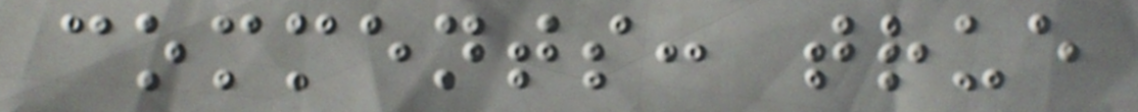comments: true
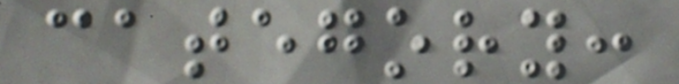category:
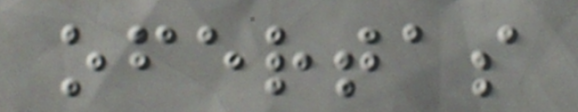ofertas
